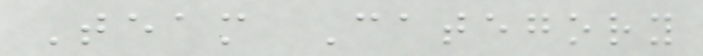Team Category
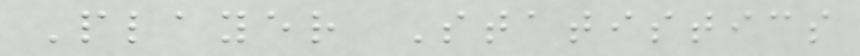Player Statistics
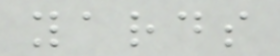yards
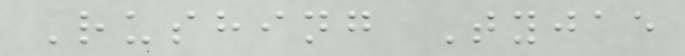Rushing Tyjae
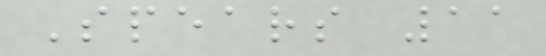Spears 11
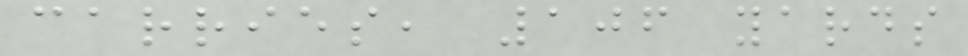carries, 106 yards
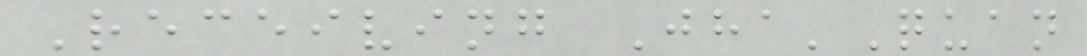Receiving Jha'Quan
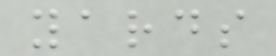yards
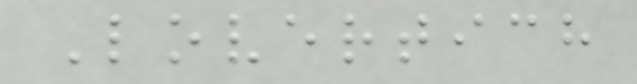Lovertich
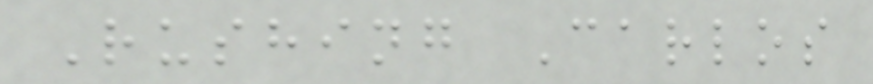Rushing Carlos
